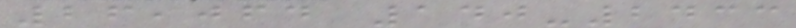26,064 140-2433
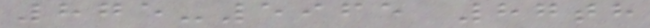875-5965 87th
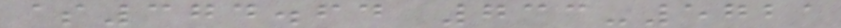$374.64 733-5721
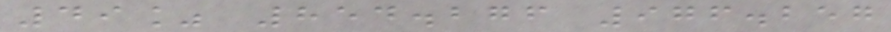49% 854.276 976.257
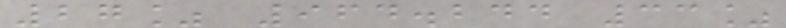27% 964.244 33%
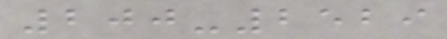200-2529
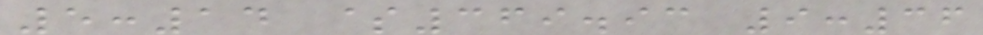5:14 $369.93 9:36
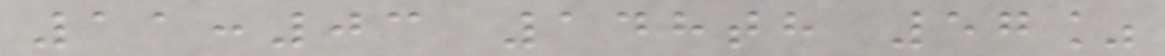11:03 148th 57%
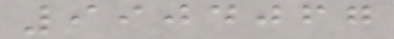9904067
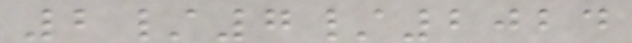2/7/2024
